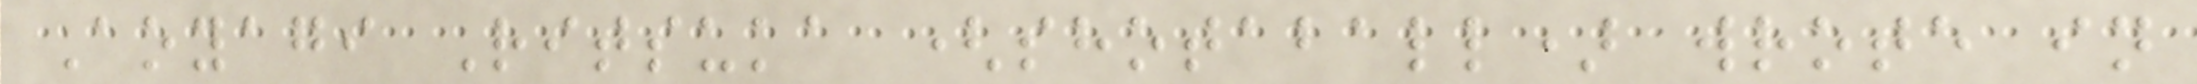Aoyagi Ritsuka (shotaball) wrote in
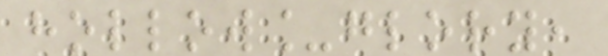hollow_glory,
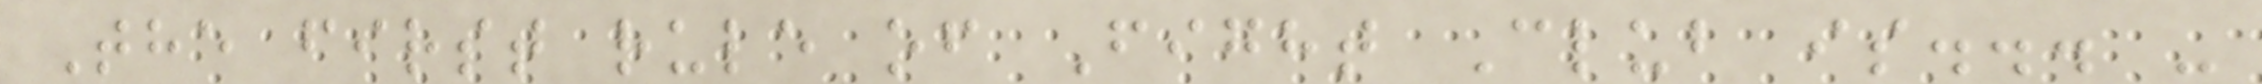The first rule of Fight Club is... -
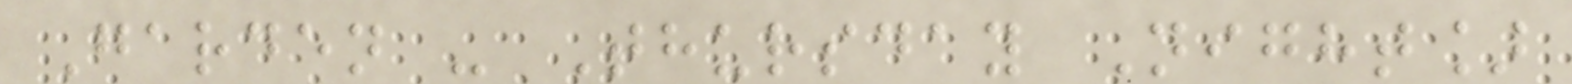Garden - Thursday Night]
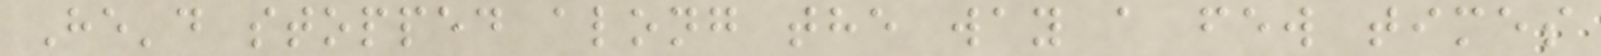He'd stopped along the way a few times
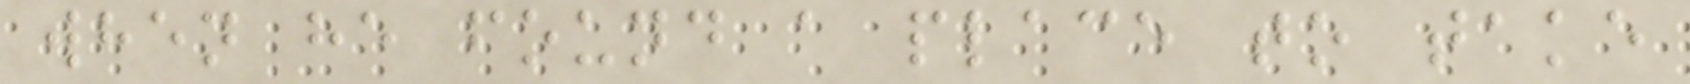when he found a place to take
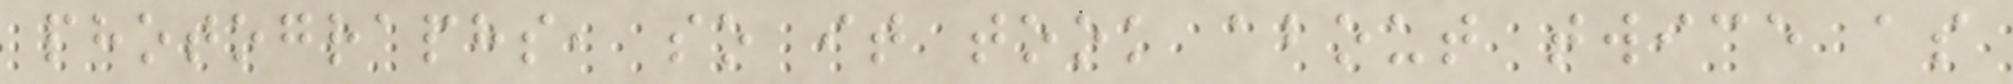photographs, so it took about twice as
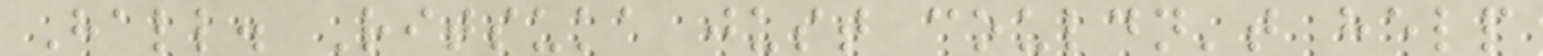Hall. Ritsuka just couldn't help
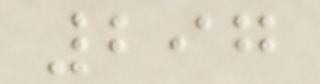297
